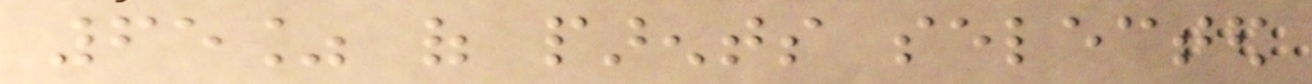65% of parents selected
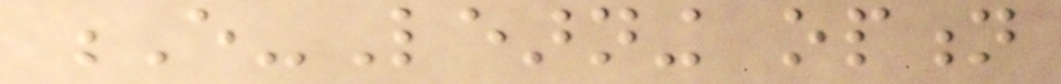E-Learning option
